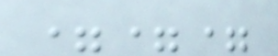===
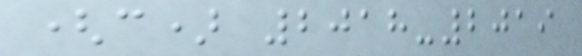(c) 2018-2019
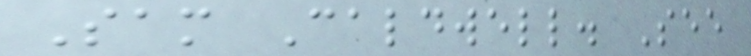Sam Caldwell. See
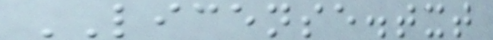LICENSE.txt
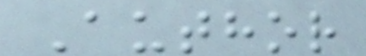Author
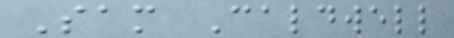Sam Caldwell
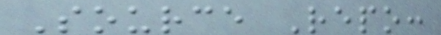Source Repo:
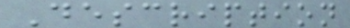Description
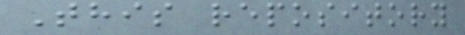This repository
